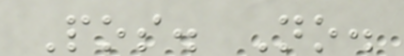Pos. No.
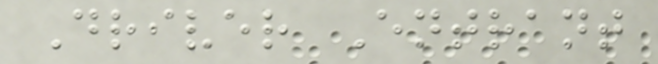Driver Entrant
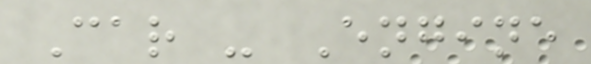Car - Engine
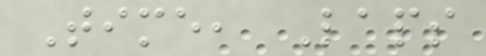Time, Laps
